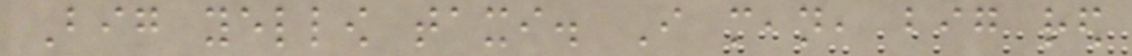Big yellow taxi. I mean, big red
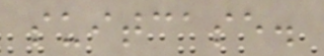suitcase.
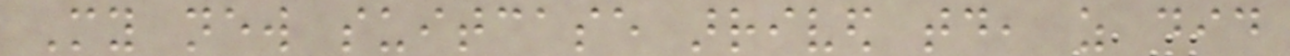My new suitcase arrived today, as did
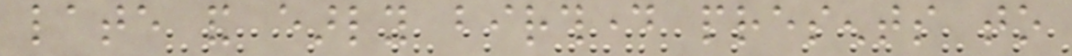late and early birthday presents to
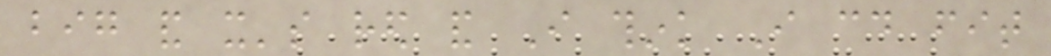big and it's red and I think I could fit
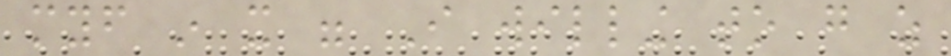myself in it were I willing to go as
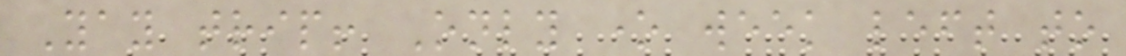Yay trip! Only one week left to
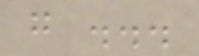go ...
